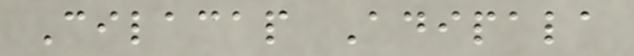Cilacap Adipala
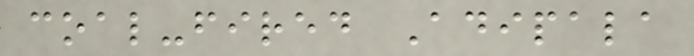coal-fired Adipala
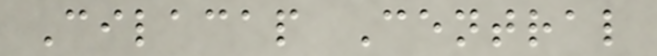Cilacap Central
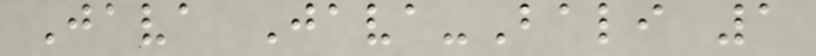Java Java-Bali 1
